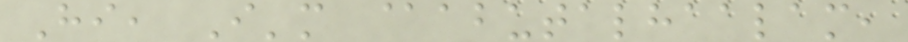Hi, I'm @abutalhaalam,
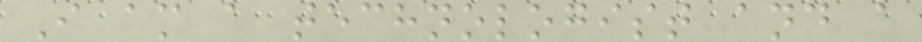I am a technologist and a
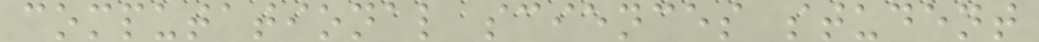computational sciences student
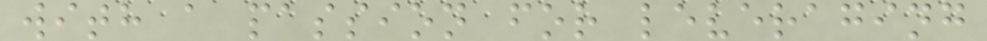with a passion for leveraging
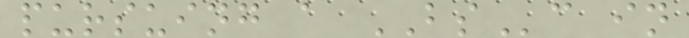pursuing a BSc in
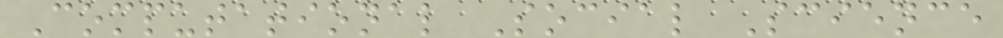Computational Social Science
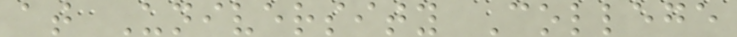at University College
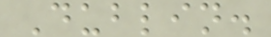Dublin.
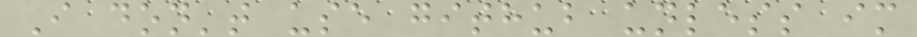I don't use github unless im
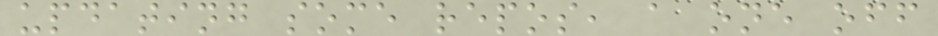updating some repos, a one off
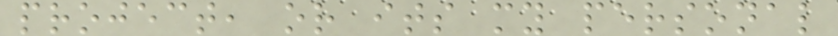project, or its my personal
